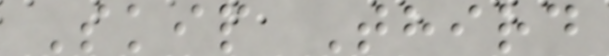Skip Third
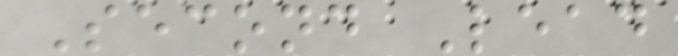Second Lead
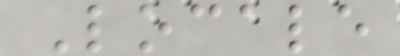Locale
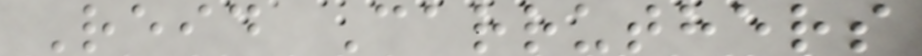Reid Carruthers
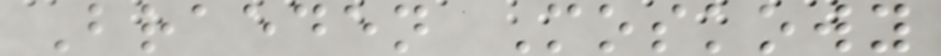Braeden Moskowy
